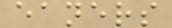eaners
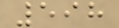598
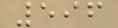596
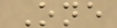One
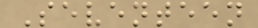Seventeen
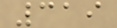319
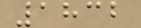1832
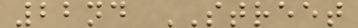22nd STREET
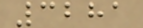3281
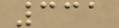331
